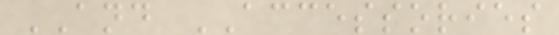AND ACCESSORIES
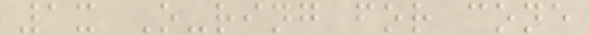1x O-ring for cone
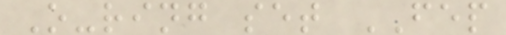O-ring set FEP
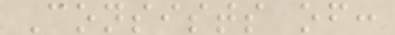Consists of:
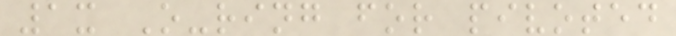1x O-ring for pivoted
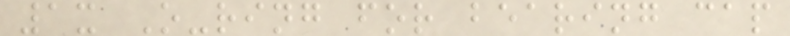1x O-ring for bearing cap
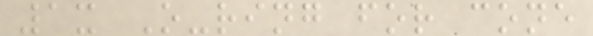1x O-ring for cone
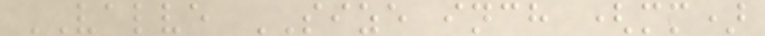VALVE SIZE inch (mm)
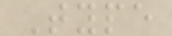Type
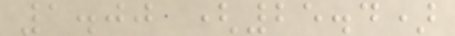1.00 (25.4)
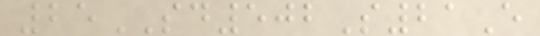25SD502S21E
